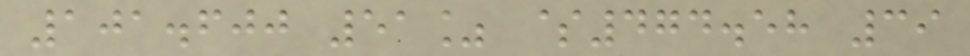101.600 51% $474.58 39
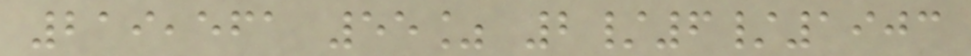219,561 55% 2/6/1903
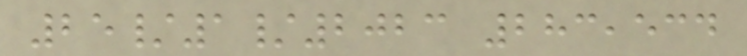25/1/2023 283,534
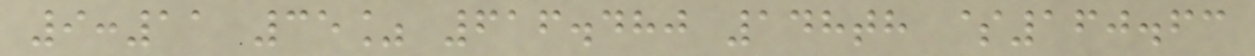9:11 35% 616.480 148th $160.63
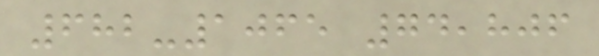682-1065 74,806
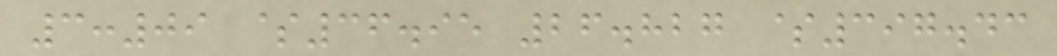3:09 $36.95 26.827 $397.43
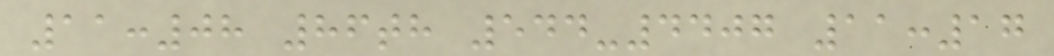11:08 86th 544-4407 11:17
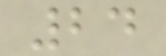24
